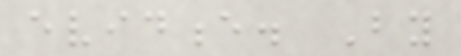evidence. By
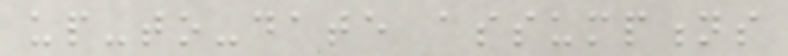up-to-date assumptions
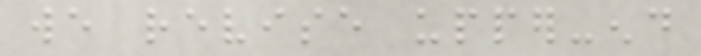we revise upper-end
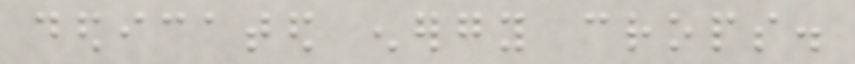dedicated energy crops.
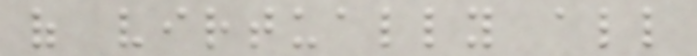of virtually all
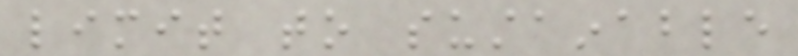limit to sustainable
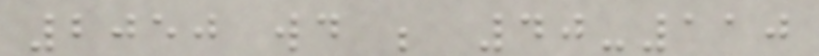2050 would be 40-110
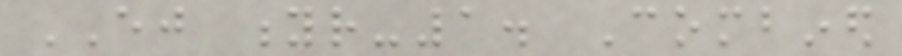EJ yr-1. Combined
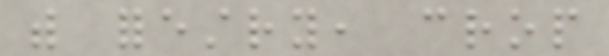with forestry, crop
